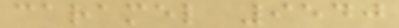caramel 9540
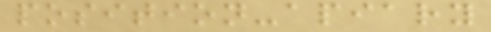position-apiary
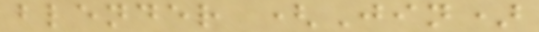blender (Jin)
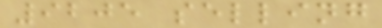9205 selling
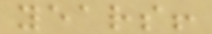years!
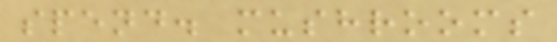spend. mushrooms
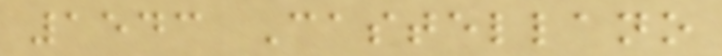1543 Castellano
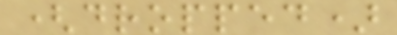(dropped)
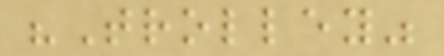"Trolley"
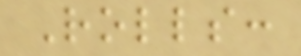Rolls:
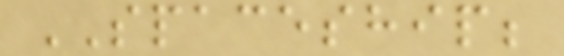SPACESHIP;
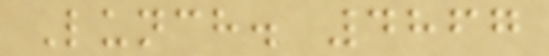Lunch. 4867
